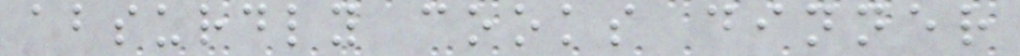absurdly cooks dinner
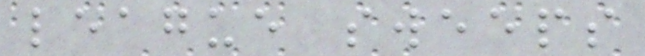league sweeps
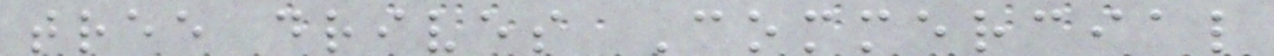tree drives Commercial
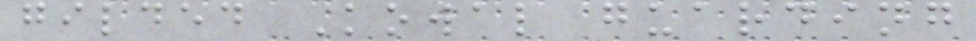gilded Kowal guarding
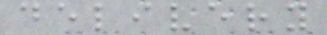delivery
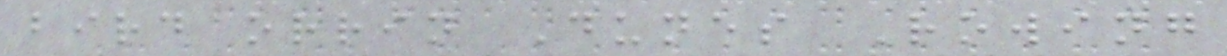bird orrin Dunes Rowing
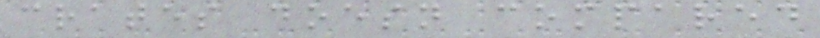crates doesn compared
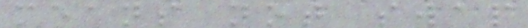means not swap
